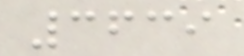3639
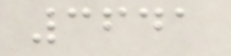3641
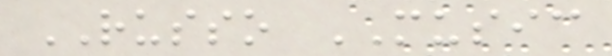RUSSO MUSIC
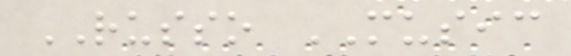RUSSO MUSIC
